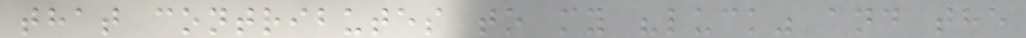that contributes to my "luck" and the
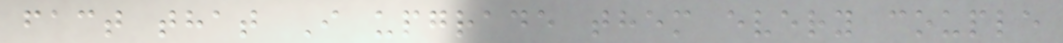fact that I upgrade them every couple
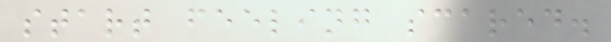start feeling scared.
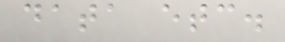data etc.
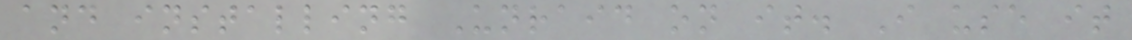and installing Unraid on it. I use it
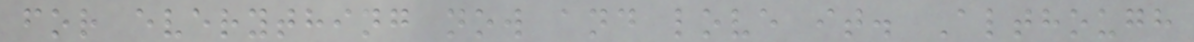for everything now and love it. Although
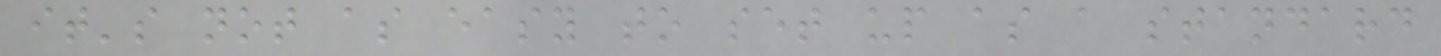it's not as easy to set up as a standard
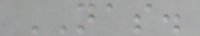NAS.
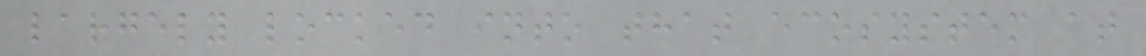largely locked into that ecosystem at
